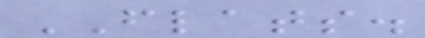FLATS.
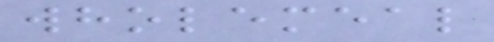wholemeal
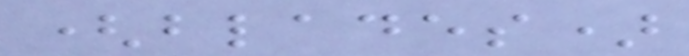(blades)
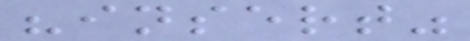"insert"
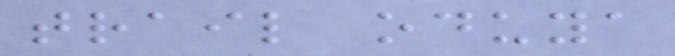trail oduya
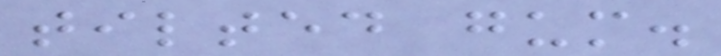tilted gum.
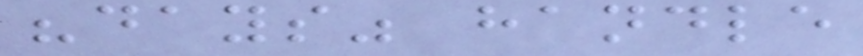"days" handle
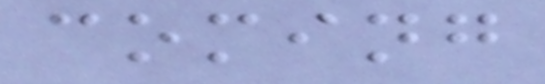coming
